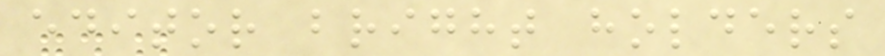editor bright holders
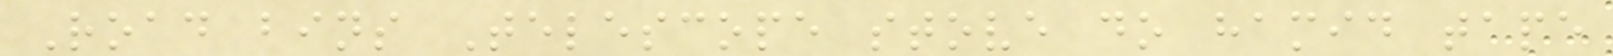Road bins Telescope stove do hamid tape
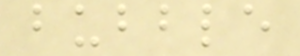bubble
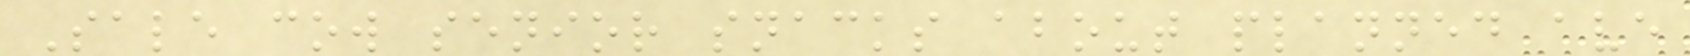Sale cow senior snacks about planned ave
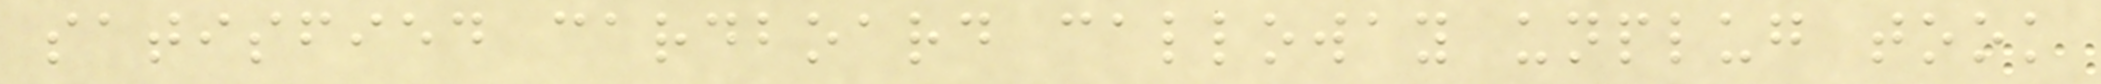satisfied cardboard calloway unplug took
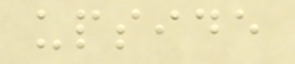upside
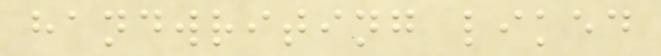handwriting liked
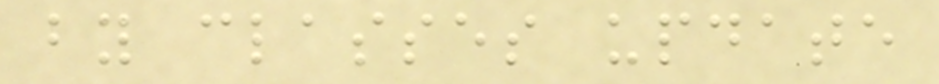by classes update
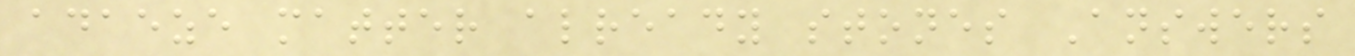adaeze matter already stones Answers
